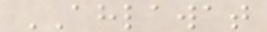AHLAWAT
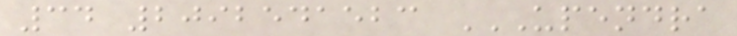34 2092541523 UPENDRA
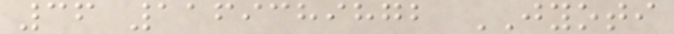36 1169389872 JYOTI
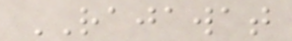RAJAWAT
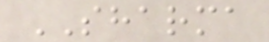SHARMA
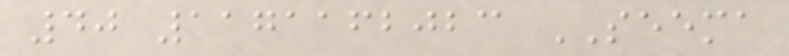40 1171162023 SEEMA
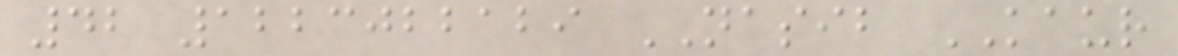42 1223022129 NASIB KAUR
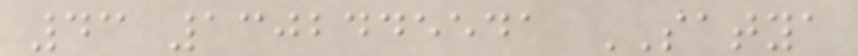43 1302445541 SATYA
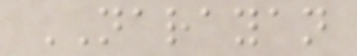NARAYAN
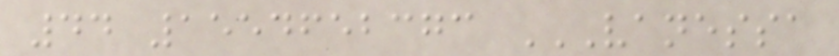44 1554652373 VANESSA
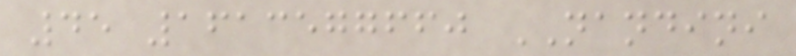45 1613577660 NANDINI
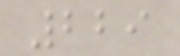229
